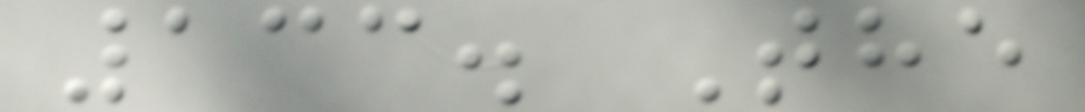133. The
